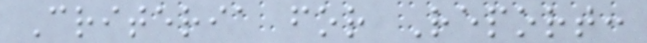Criteria for Report:
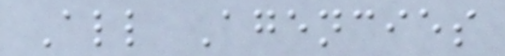All Agencies
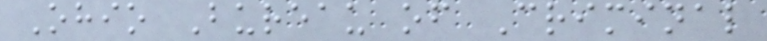Ohio Bureau of Criminal
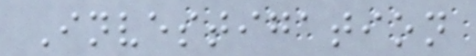Investigation
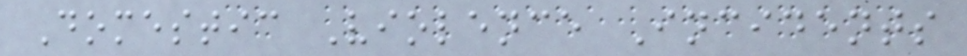Domestic Violence Incidents
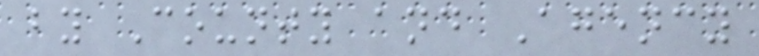by County and Agency
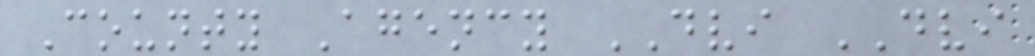County Agency DVI DVI
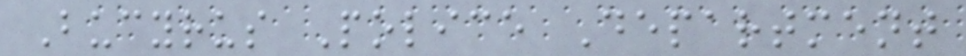Bucyrus Police Department
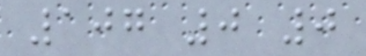107 0 0
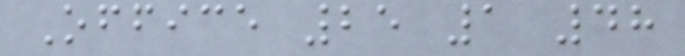Office 25 1 48
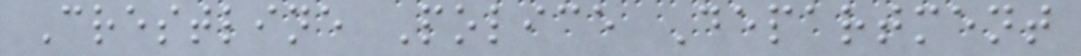Crestline Police Department
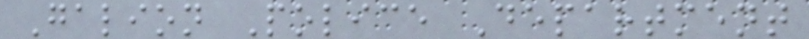Galion Police Department
